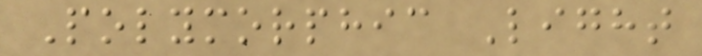Polymorphic Light
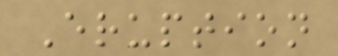Eruption
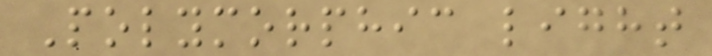Polymorphic light
